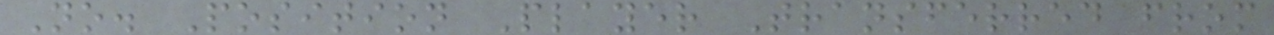No. Position Player Transferred from
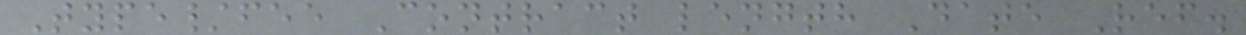Type/fee Contract length Date Ref.
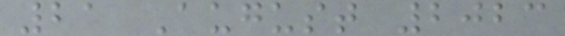21 August 2023
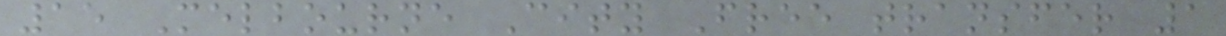15 Melbourne City Free transfer 1
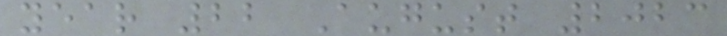year 22 August 2023
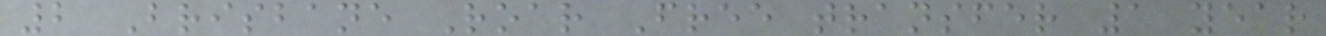2 Brisbane Roar Free transfer 1 year
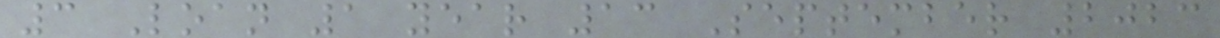3 Loan 1 year 13 September 2023
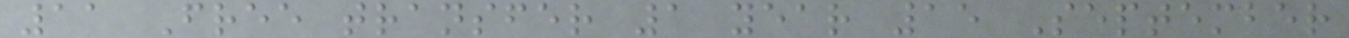11 Free transfer 1 year 15 September
